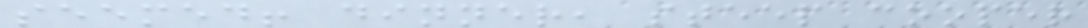seemed! dinner, steep cooper
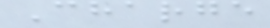Charge
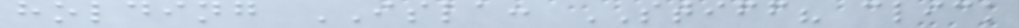holding ISLA: STIFF? click
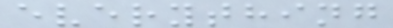everything
